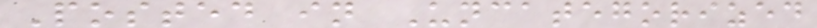Posted in Uncategorized
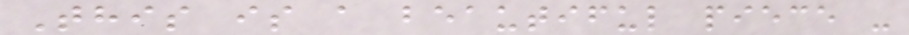This is a beautiful piece -
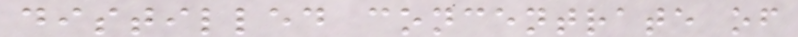distilled concentrate of
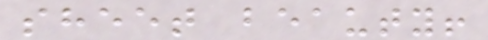sheet beauty!
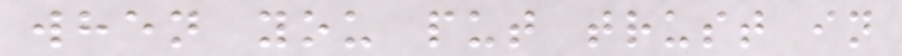when you put trust in
